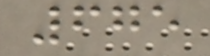675
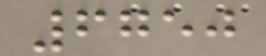6750
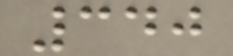340
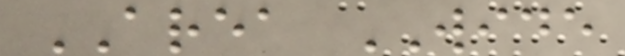AREA WIDE
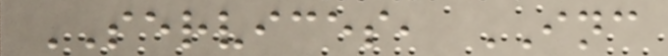SERVICES, INC
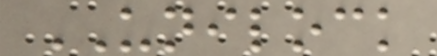UNILOCK
